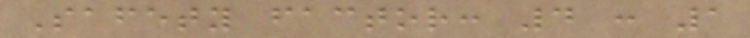Safety factor: 4 : 1
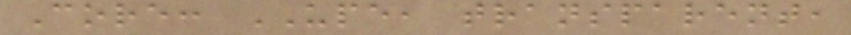Core: UPE, transparent,
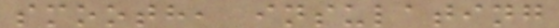smooth, insulating
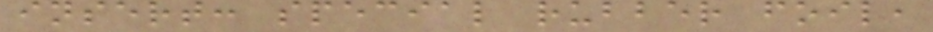insert: special rubber foil,
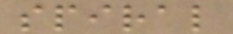spiral
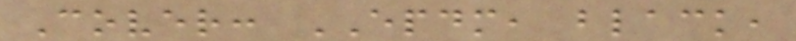Cover: EPDM, black,
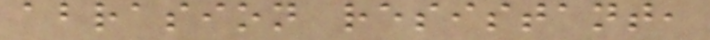abrasion resistant,
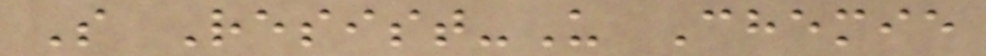S Resist-U Chemie
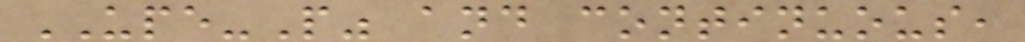UPE-P" and continuous,
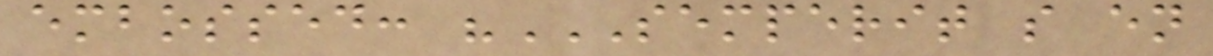embossed: "SEMPERIT S EN
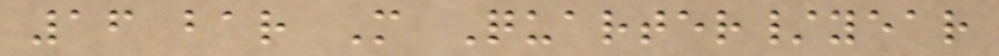16 bar M Quarter/year
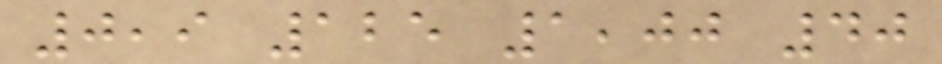0,9 125 1,00 40
